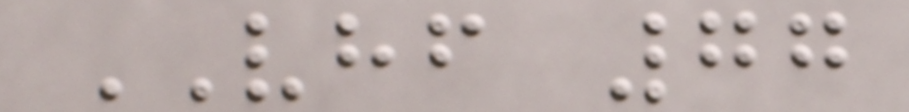VHF 77
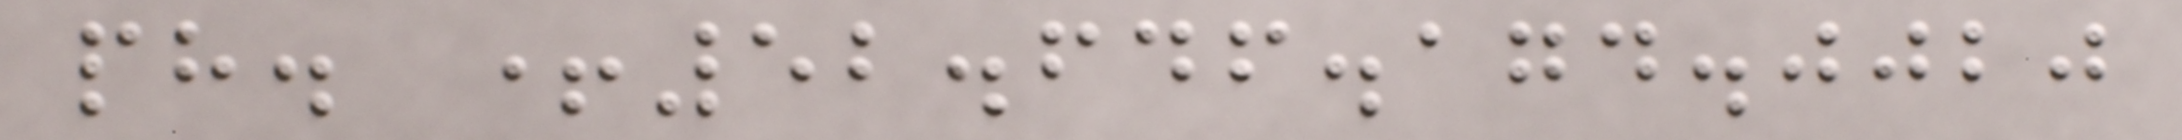ph. +52.646.174.0020
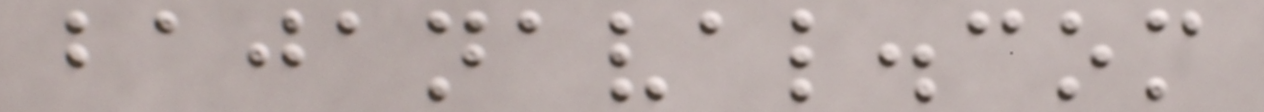bajanaval.com
